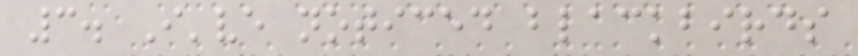3. I've noticed blackbirds
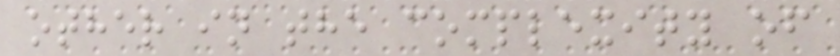other in the complexity of
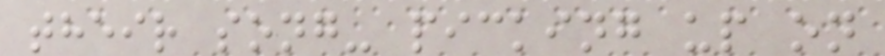their song- picking up on
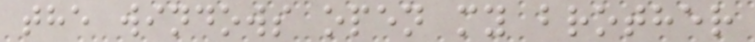the windows open my brother
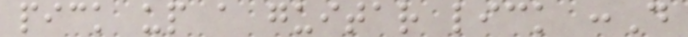pick up a guitar lick :D
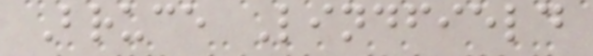Bruce Lindfield
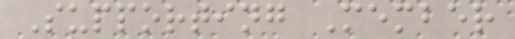Supporting Member
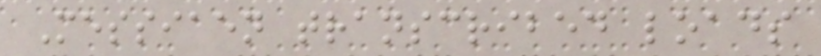Messiaen transcribed loads
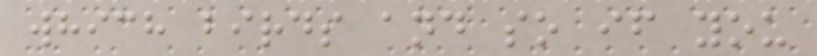which birds and so if you
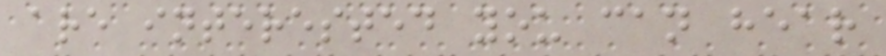are interested you can hear
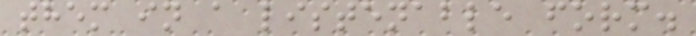them in a listenable form.
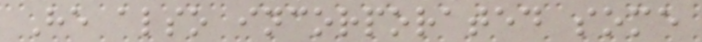He also incorporated some
